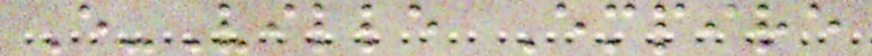E-Ville Empire
